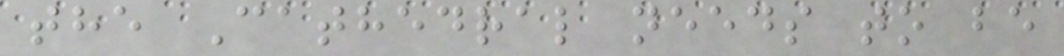the Cathedral needs to be
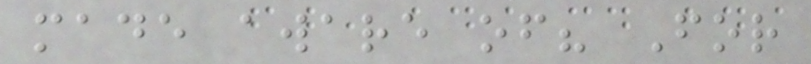made aware of? For
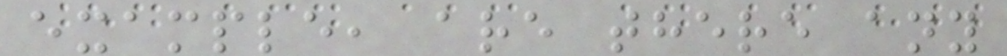example, are there any
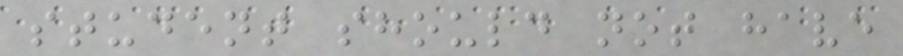student should not have
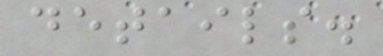details.
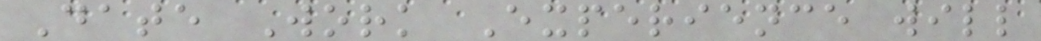Date Work Experience will
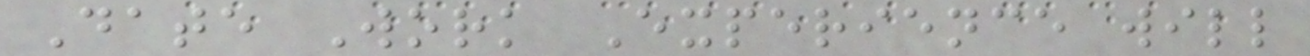Date Work Experience will
